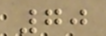70
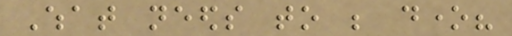What needs to be done?
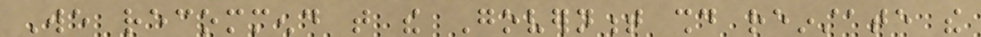We recommend that the Government should reinstate the
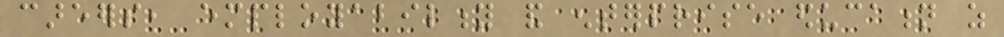careers, employability and enterprise education as
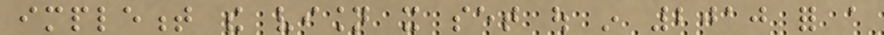implement the vision it set out in 2010 for a
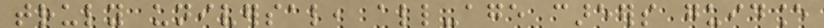truly universal, all-age careers guidance
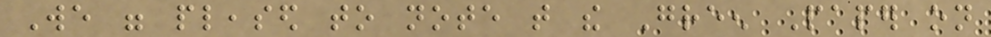We were pleased to note that the Green Paper on
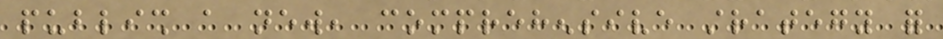publish a new, comprehensive strategy for
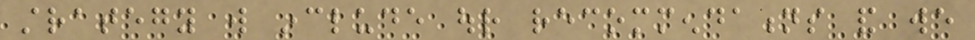strategy will include our recommendations and we
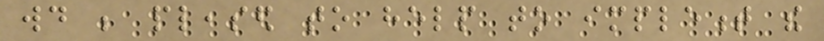would be pleased to help to implement the
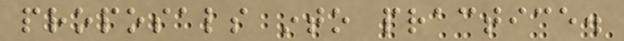proposals into practice.
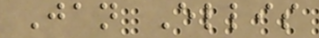Jan Ellis
